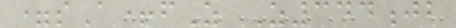=sA+fZ Z344jb
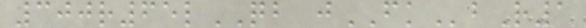300r65lQB jFKbR1
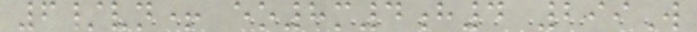6/vn+ eo8m4h4 299W
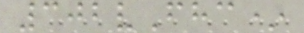302vFhc*
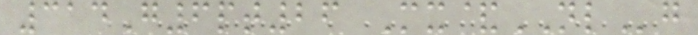314G6pt26 Mx&NLg
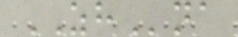ZHna
